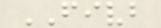FIVB
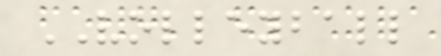VOLLEYBALL
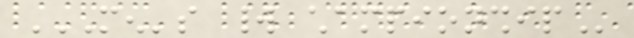MEN'S WORLD CHAMPIONSHIP
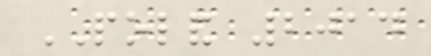POLAND 2014
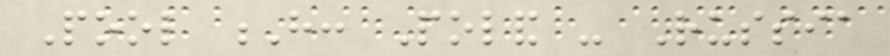Pool H: Poland - Russia
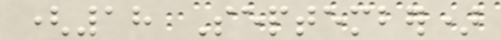(18 September)
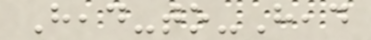Head-to-Head
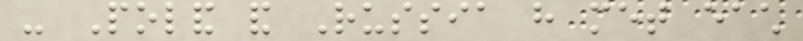- Poland and Russia have met each
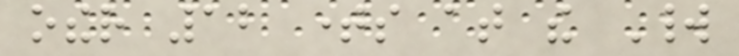other 12 times at the World
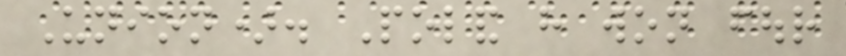Union). Poland have won four
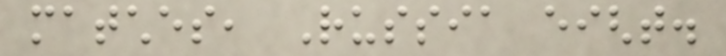matches, Russia eight.
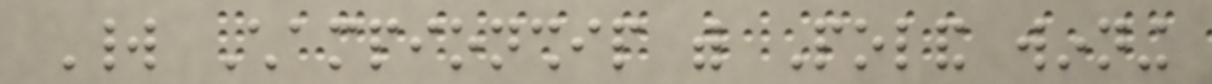World Championship with Poland winning
